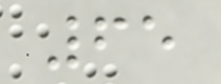65
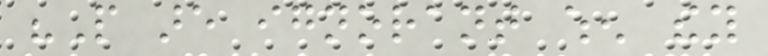"People are ignorant when they
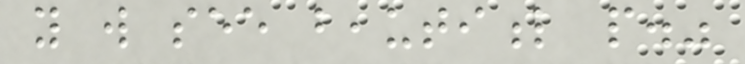you will see beautiful people."
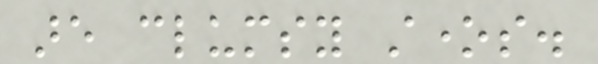are clumsy stones.
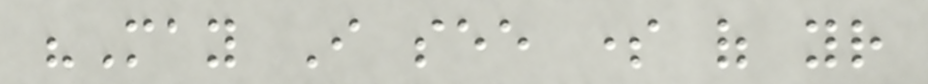"May I see some of your
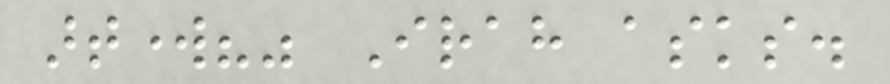artwork?" Irah asks.
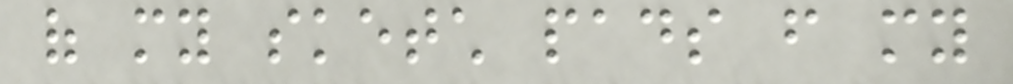of my sketch pads from my
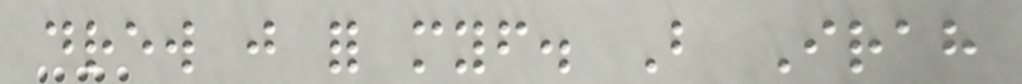drew just for myself. But Irah
